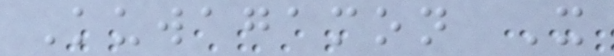Kuwagamon X
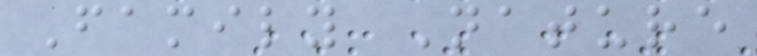Family Nature
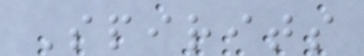Spirits
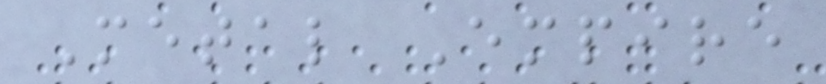Metal Empire
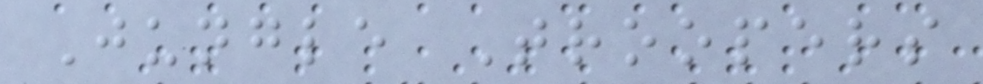Jungle Troopers
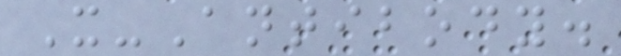X-Antibody.
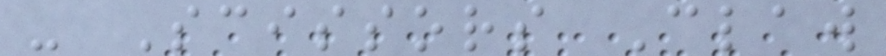- Scissors Claw
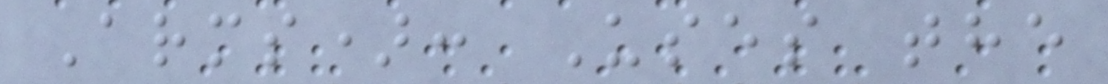Arms): Uses the
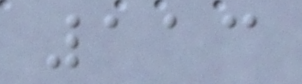113
